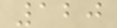120
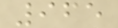965
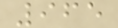965
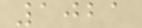1021
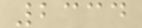2334
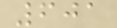601
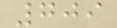709
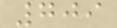709
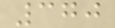370
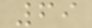69
